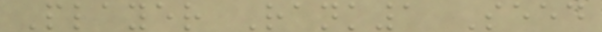Player Rank1 Seed
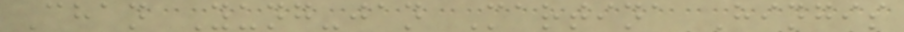Chan Yung-jan Martina Hingis
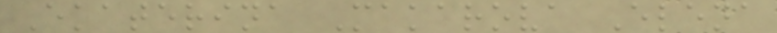Ekaterina Makarova Elena
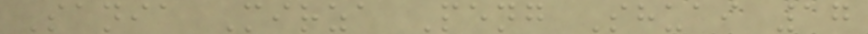Sania Mirza Peng Shuai 17
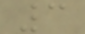3
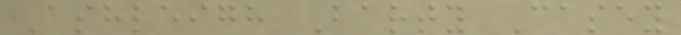Ashleigh Barty Casey
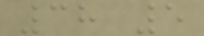38 5
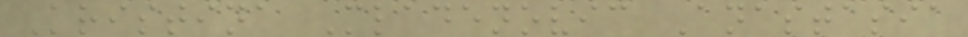Kristina Mladenovic Anastasia
